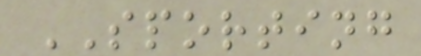SPORTING
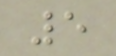5
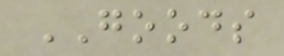GOODS
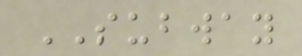SUBWAY
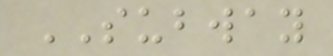SUBWAY
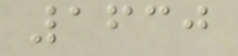1630
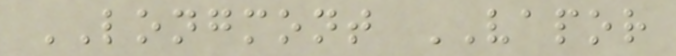LONGMONT VAPOR
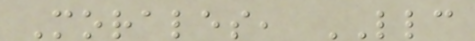Morales, LLC
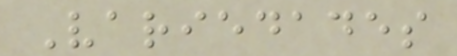Variedades
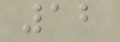12
